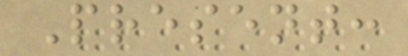Present:
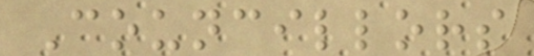Councillors
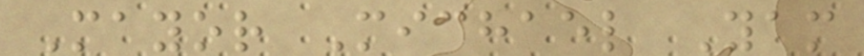Mayor Michael Yam
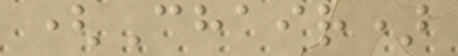(Chair)
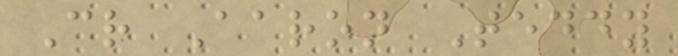Cr Aaron Teddy
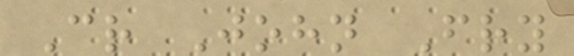Cr John Fry
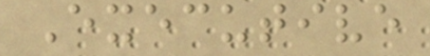Executive
